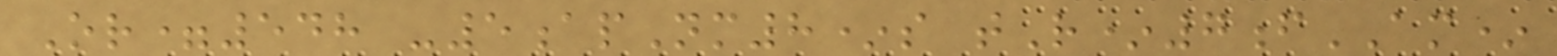Or=548 -5apNm8*s tR*7fAM*
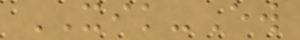XIK-Ew
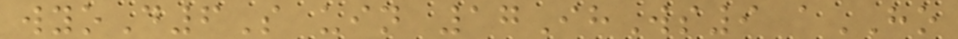wyoD6S uin 17IhWs9 aHO
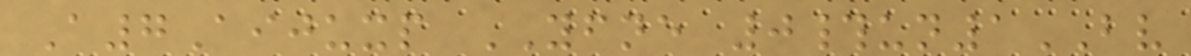A7Aijuxp YFNE 0#un1BV
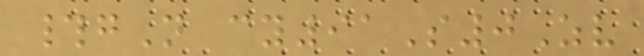#gN cy91S0Zv
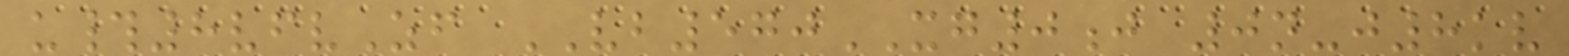u#8vfvZf VB570XG0j 0n-j8kv
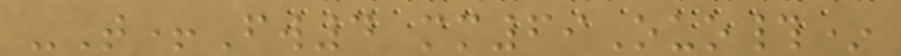-T+Fw4 mm69Ouo#*
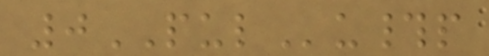0PULu#p
